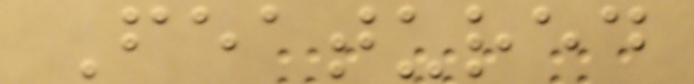Featured
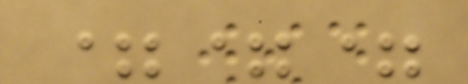===
